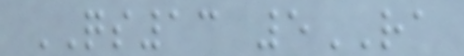QS13 5RA
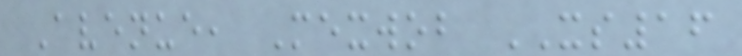Avenue, Mexwob XS16
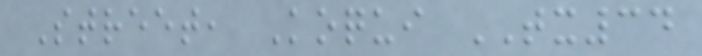Street, Koqui TX34
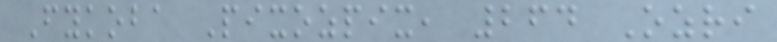Fykoba Pixozpix, 264 Ozri
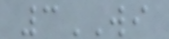3WI
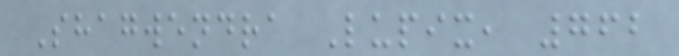Shagwendra Lupix, 762
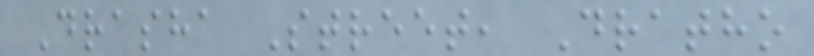Drasha Street, Dratho
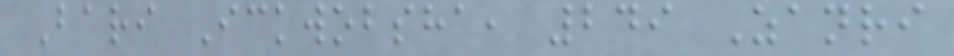Bari Ickwobsha, 249 Zanri
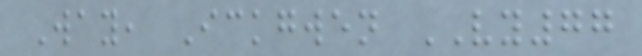Way, Ickgwen VY77
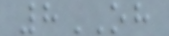8OH
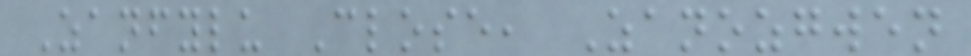Zanfylu Close, Zanozgwen
